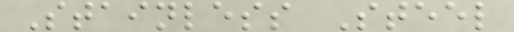Stainless Steel
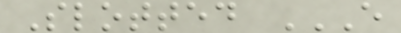Slotted E
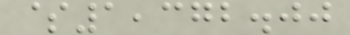$1,372.00
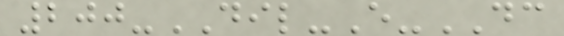200-DIL-E-DC
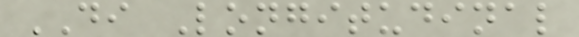DI Longitudinal
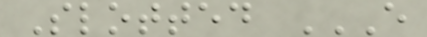Slotted E
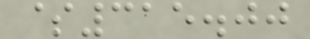$315.00
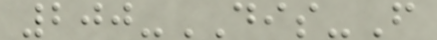200-DIS-F
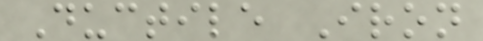Ductile Iron
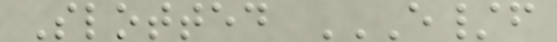Slotted E/F
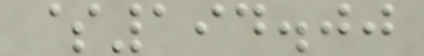$194.00
